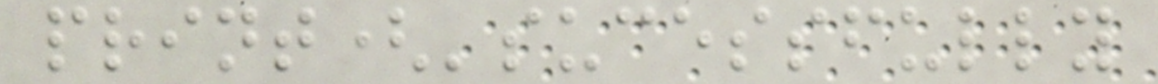print('sucessfully
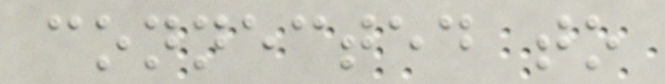connected to
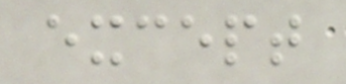except
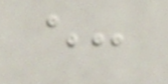e:
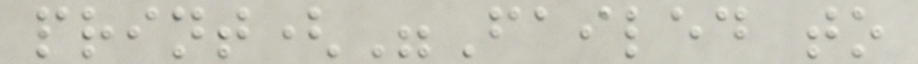print("Failed to
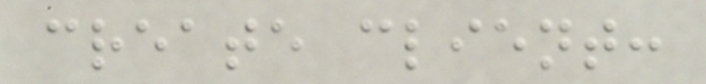create client:
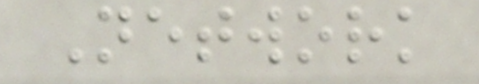Network
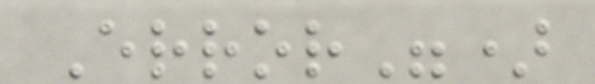Error")
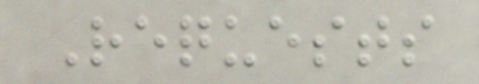Requests
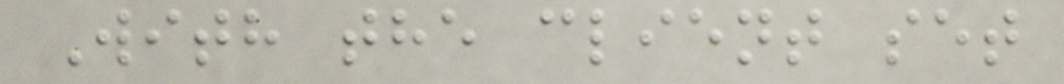With the client set
